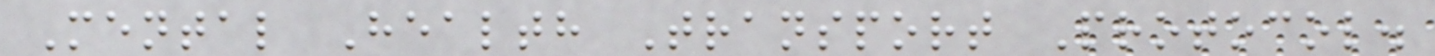Mental Health Transport Protocol.
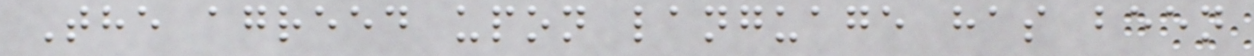The agreed upon language has been
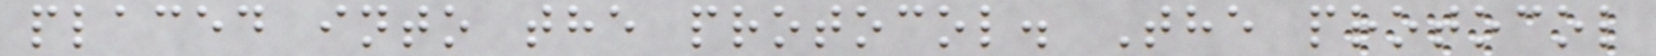placed into the protocol. The protocol
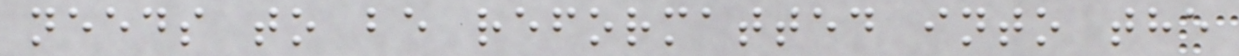needs to be reformatted into the
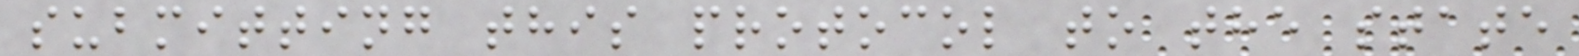submitting this protocol to the state
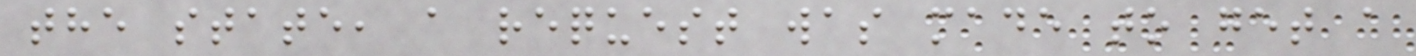the state, a request was made to get a
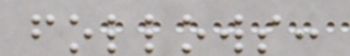follows:
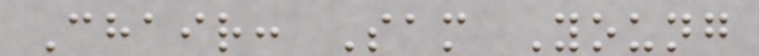Chair: Sam Young
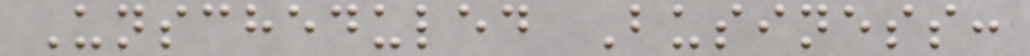Unscheduled Business:
